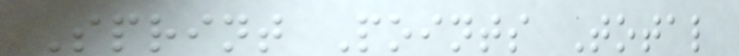Sprint Points Total
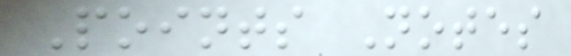Points Notes
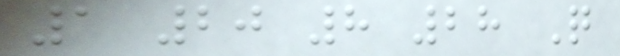1 20 8 28 Q
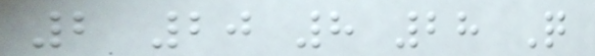2 20 8 28 Q
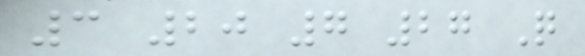3 20 7 27 Q
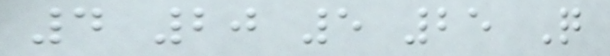4 20 5 25 Q
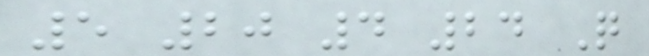5 20 4 24 Q
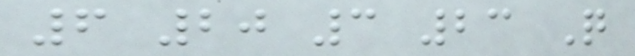6 20 3 23 Q
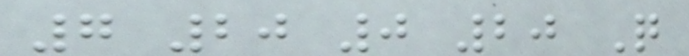7 20 0 20 Q
